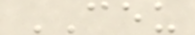CEU
